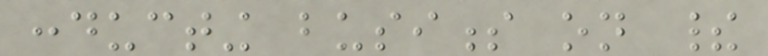conducting business on their
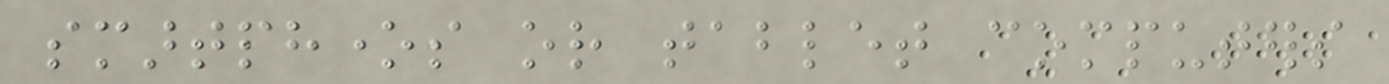smartphones or tablet computers
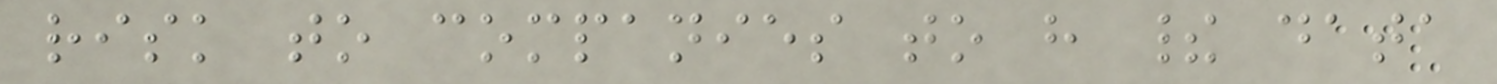risk to companies to have their data
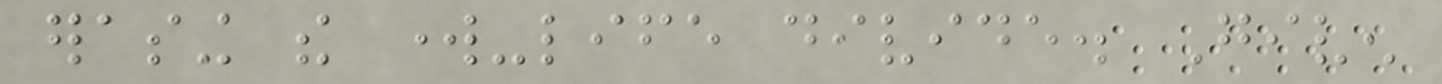erasing the work-life divide. Given
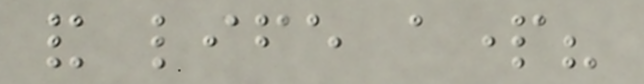and life apart?
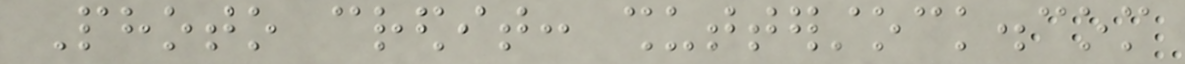Photo credit: shutterstock.com
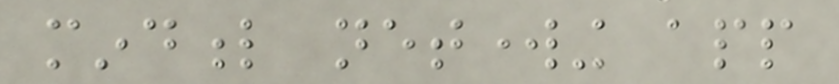mindful networking app
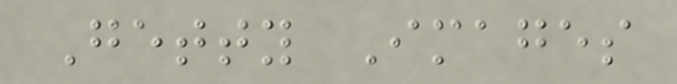Getty Images
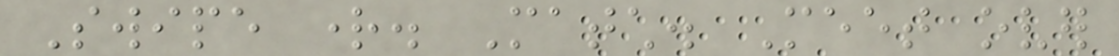Swipe right. Match. Meet over
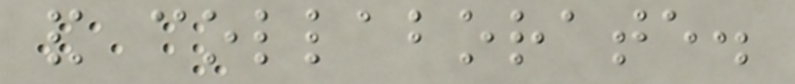and collaborate.
